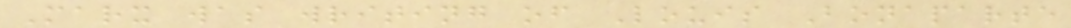Marx was writing of Louis Bonaparte
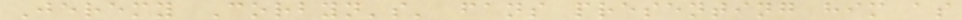Jeremy Corbyn's' fans presenting him as
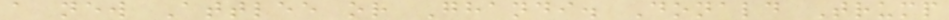a new Attlee or Ghandi. Donald Trump
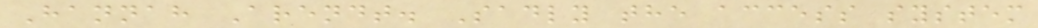Hannah Arendt. Sadly the access system
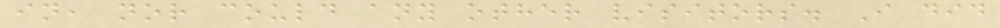in, nor could any other visitors. I did
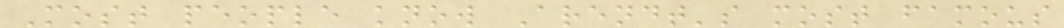Most people know Arendt's most famous
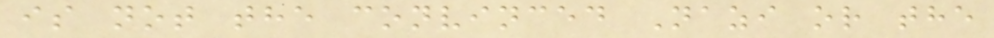is not the convinced Nazi or the
